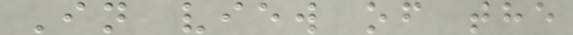In view of the
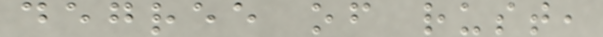degree of rust,
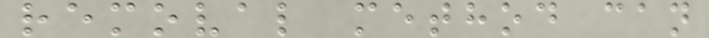removal method can
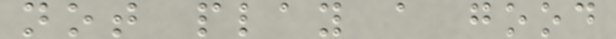not play a good
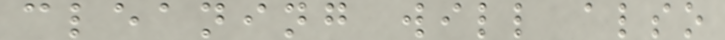cleaning will also
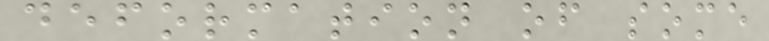deformation of some
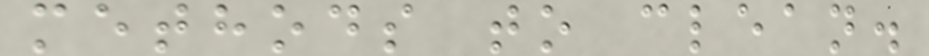methods to clean.
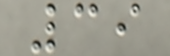39
